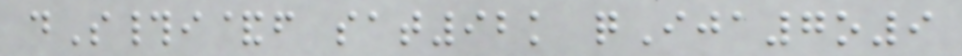dS#i&f sat92k qIja7o9
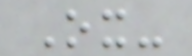Ox-
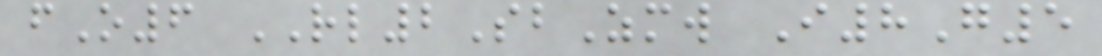fO6 RL2SbZmw I8G5
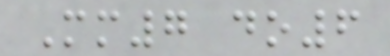Mm7 do6
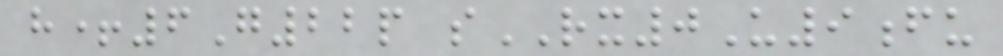h+6G22p sRX0U9fu
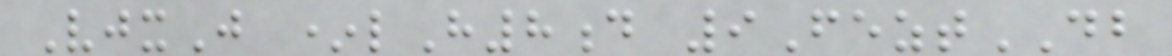VjxJ *lH8d 9FeztDB
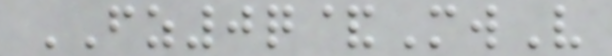FZ0q&MwV
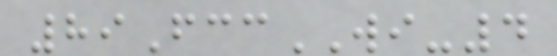89FccWI-4
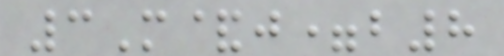3M&j=b8
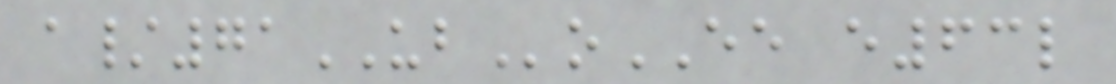a/71UBoEE e63l
